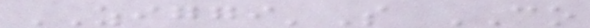ZIGGI'S CO
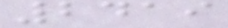2419
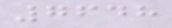7648
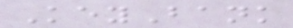KeyBank
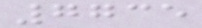7735
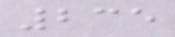235
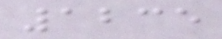1235
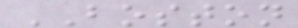BOSTON
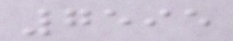7595
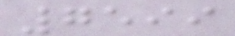7599
